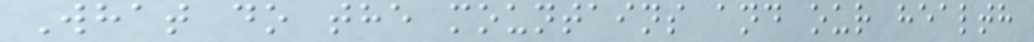What do the mountains and our health
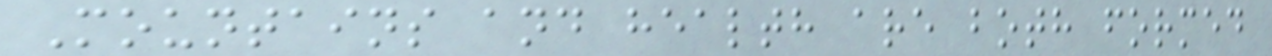Mountains and health are both formed
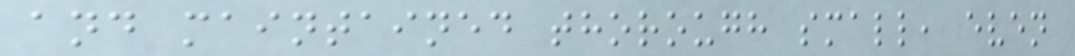and maintained thorough small, even
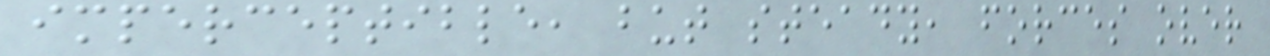imperceptible, but steady, forces over
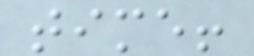time!
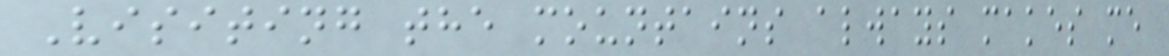Visiting the mountains always makes me
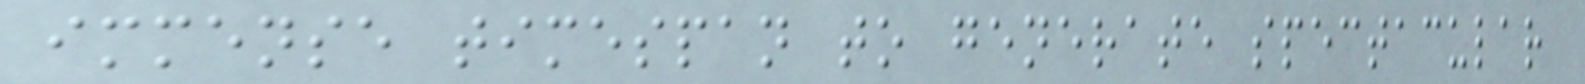immense timespan to generate spectacular
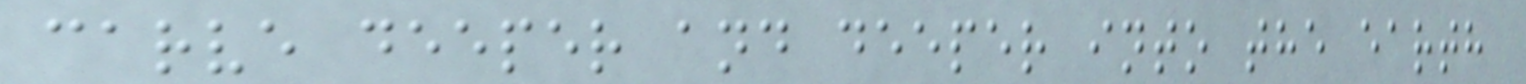carve deeper and deeper into the earth
